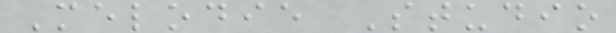Melodie Studio
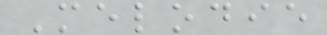Melodie
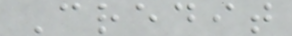Credit
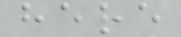here
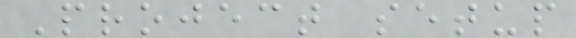Project setup
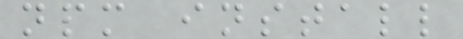npm install
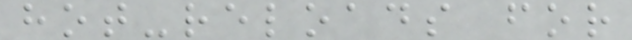hot-reloads for
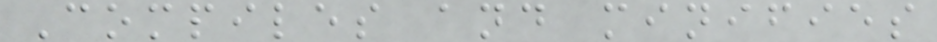Compiles and minifies
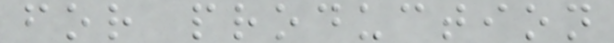for production
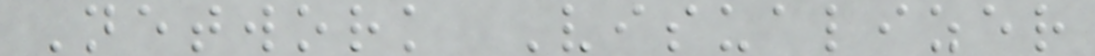Network Visualizer
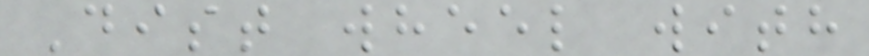Dist wheel with
